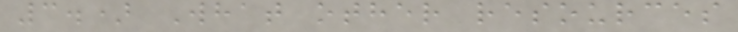3.) What other resources
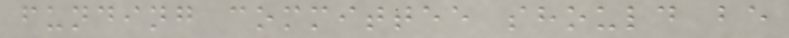funding committee should be
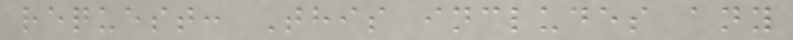request: This includes any
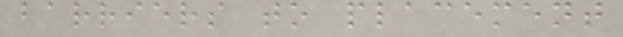barriers to placement
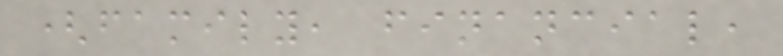(family, financial,
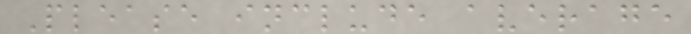Please include average
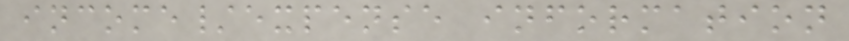income/expense information
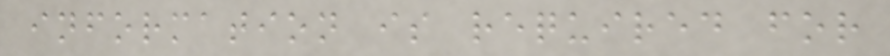information is required for
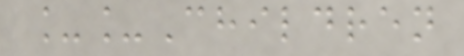__Children
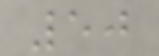50
